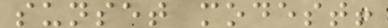sunset modest!
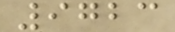9723
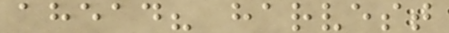ahead? harvest
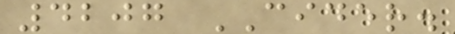4207 CIDER.
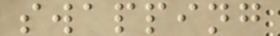swapping
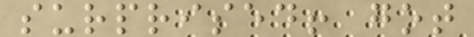surprised! got
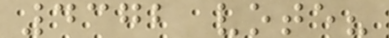4372 vote?
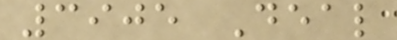3905 Deal
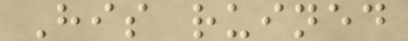His ruined
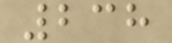238
